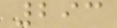293
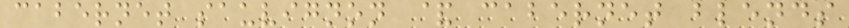cabernet sauvignon & cabernet blends
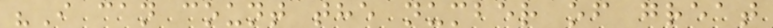"I can count the number of great
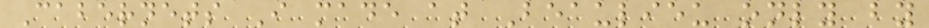Cabernets I made at Beaulieu only by
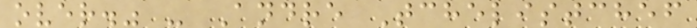over." - Andre Tchelistchef
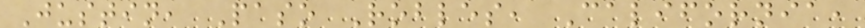Justin, Paso Robles, California,
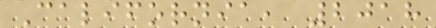California, 2018
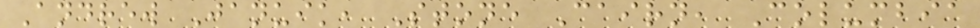Andrew Januik, Stone Cairn, Columbia
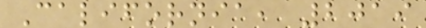California, 2019
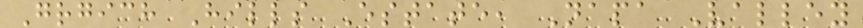Grgich Hills Estate, Napa Valley
